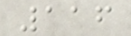116
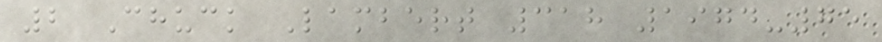2 Chuck Lambert 318 1974-75
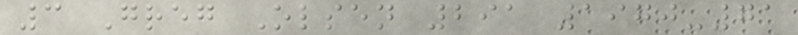3 Greg Olsen 291 1970-71
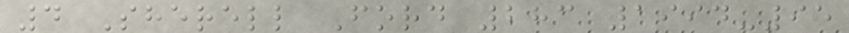4 Sherell Ford 283 1994-95
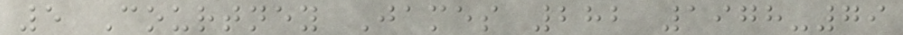5 Courtney James 282 1978-79
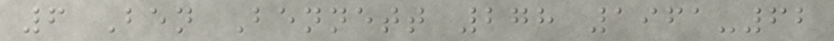6 Ben Bennett 278 1961-62
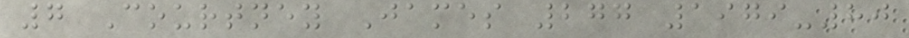7 Courtney James 277 1979-80
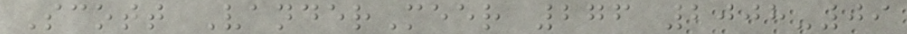Scott VanderMeer 276 2008-09
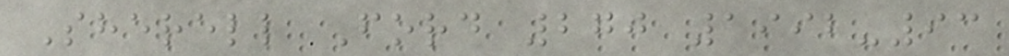Sherell Ford 270 1992-93
